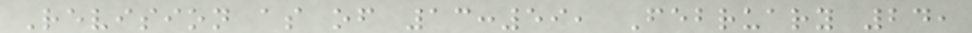Revision as of 13:59, February 24,
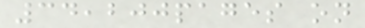34,200pages on
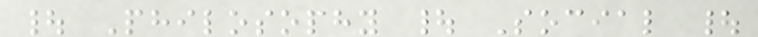| Philosophy | Social |
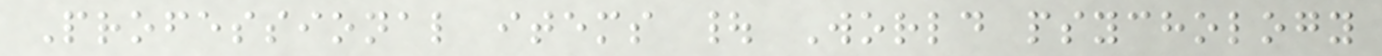Professional items | World psychology
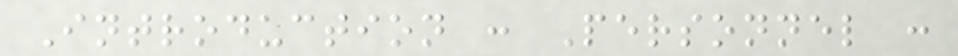Introduction : Personnel :
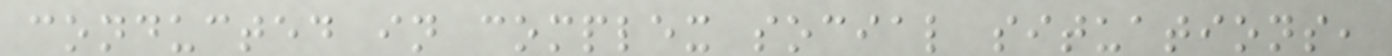conducted in complex social situations,
